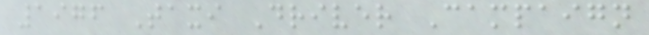1976 Taxi Driver Campaign
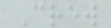Crew
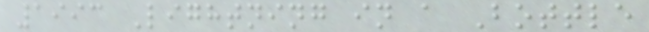1993 Lightning in a Bottle
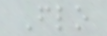Flo
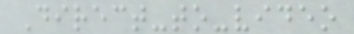Direct-to-video
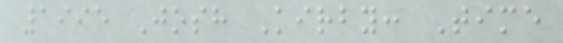1995 Josh Kirby: Time
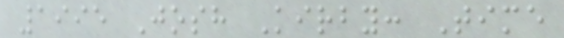1995 Josh Kirby: Time
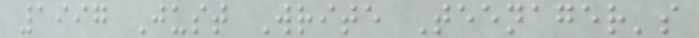1997 Just Write Teenager's
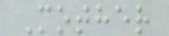Mother
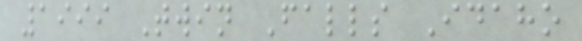1999 Twin Falls Idaho
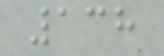138
